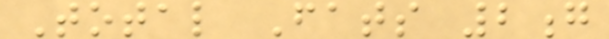Total Fats 2g
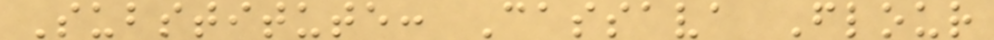Substitute: Cassava Flour
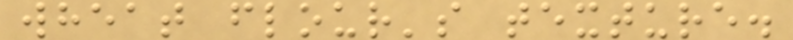wheat flour's texture.
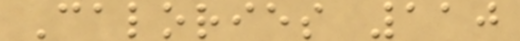Calories 110
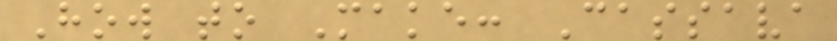How to Make: Cassava
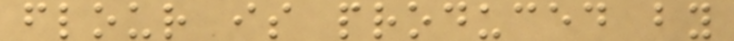flour is produced by
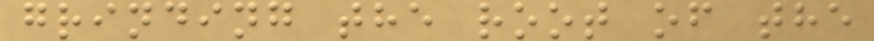grinding the root of the
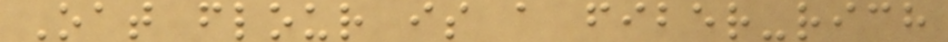Oat flour is a fiber-rich
